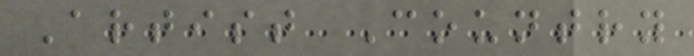Artist Country
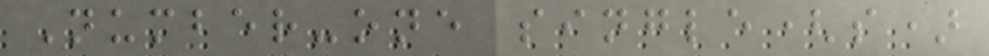Number-one single(s)
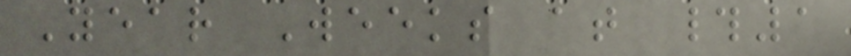Year Weeks at #1
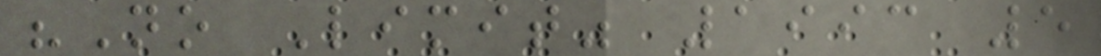"No Limit" 1993 5
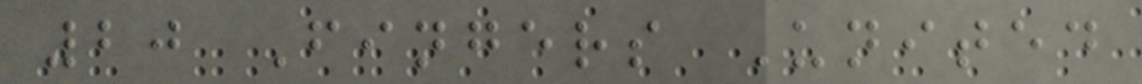20 Fingers United
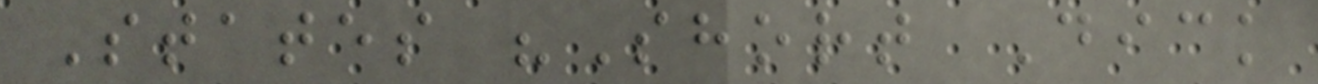States "Short Dick
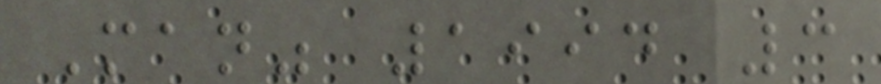Man" 1994 3
